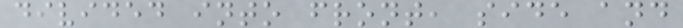divided into front, side and
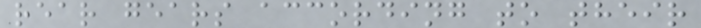rear gears according to their
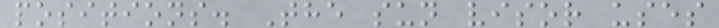positions. The sun visor uses
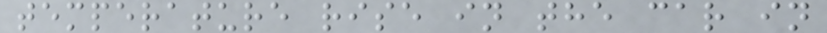temperature rise in the car in
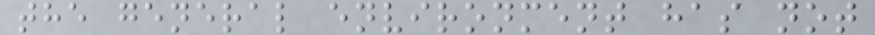the general environment has not
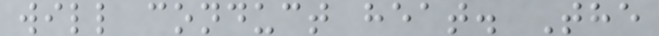will conduct heat. The
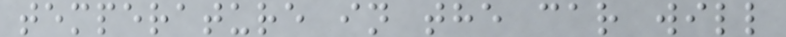temperature in the car will
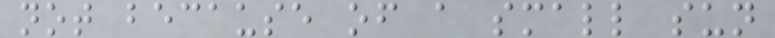not because of a small sun
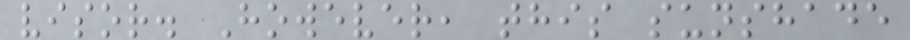visor. However, this sunshade
